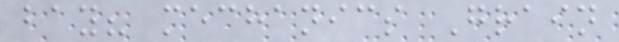bay? mechanics Grain
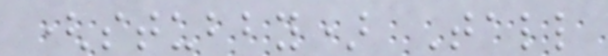(stubby) Tall
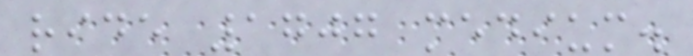ride 1707 medium.
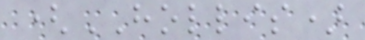(HOLLIS)
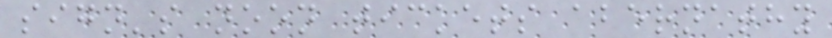sign's noon tickets abernathy
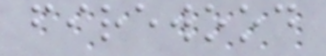firewood
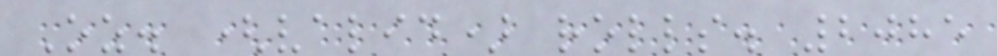Oz. (valid) rolls. 2085
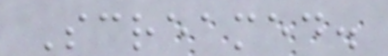Screamed.
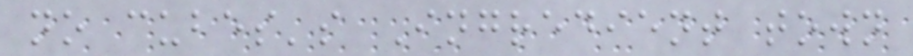no cubes's Ingredient town
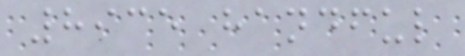8935 handful
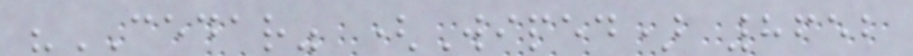"CEDAR" (Wiped) 8652
